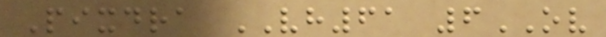Pixdra VH61 6OV
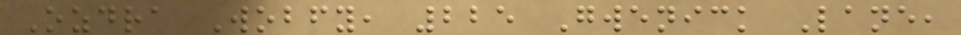Ozdra Wobfy, 225 Gwenick Lane,
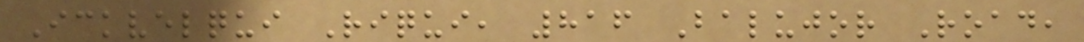Ickvelqui Riqui, 816 Balujor Road,
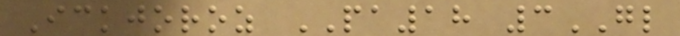Ickjoroz PA18 3GL
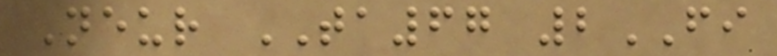Neur TA67 2FI
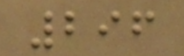296
